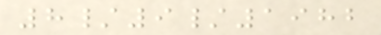8/9/1982
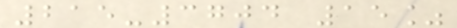215-3704 15%
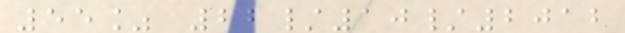55% 22/10/2012
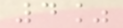4%
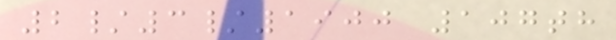2/3/1900 107th
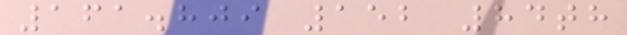161.809 152 84th
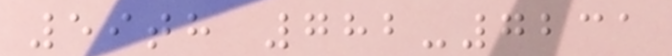59th 782-7231
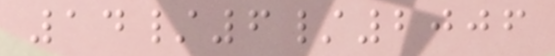14/6/2006
